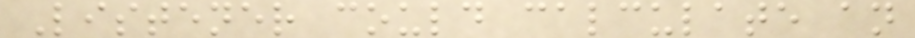Listener could calculate an
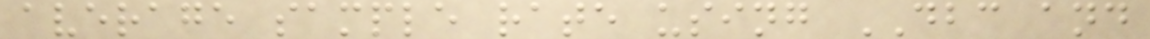average sample rate using DBC and
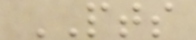PTS
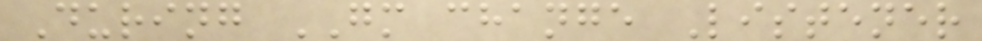During GM change Listener
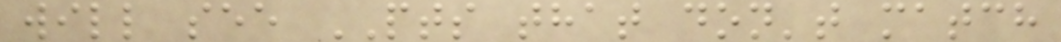will see PTS that don't match
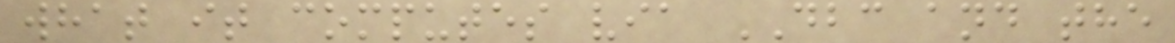what it computes via DBC and the
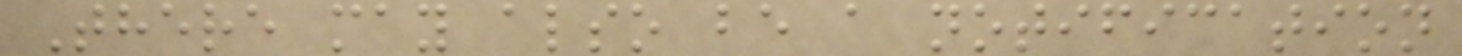There may also be a notification
